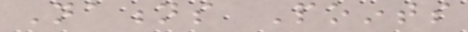Nations Points
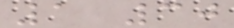1 30
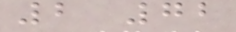2 72
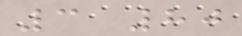3 80
